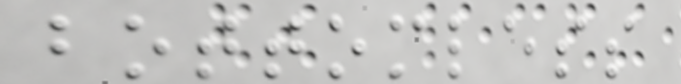bottomless
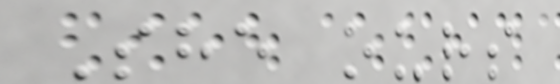She ours
